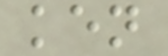ken
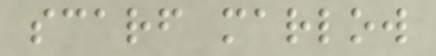scarf marlow
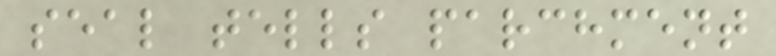seal tells parchment
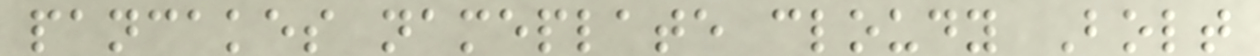pancakes nameplate cloudy Bolt
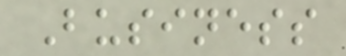Business
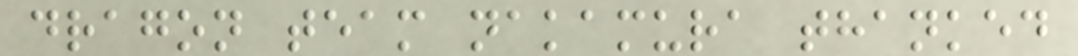dragon team nakamura thanked
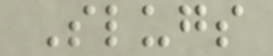Slugs
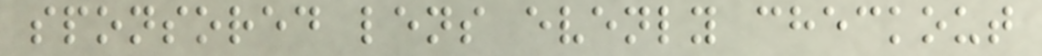sponsored lens evenly checkout
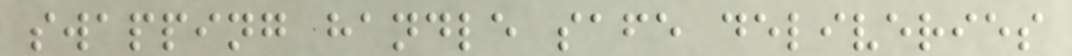swapping handle safe deliveries
